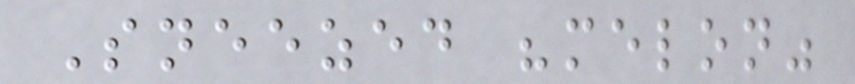Sneezed "melon"
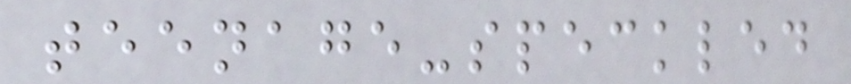teenage-speckled
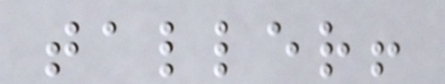taller!
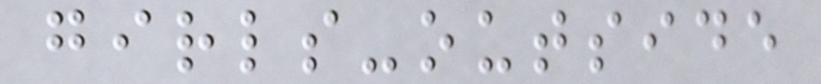girls-outside
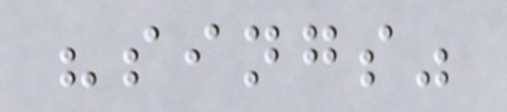"sings"
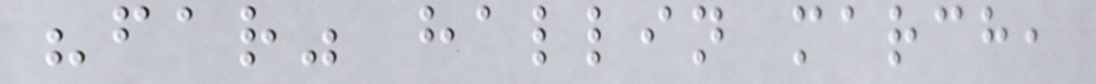"far" hallin march,
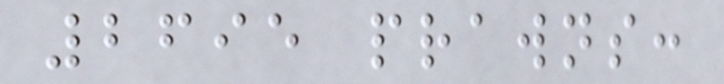2695 prawns:
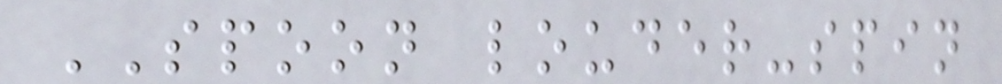SPOON louder-spin
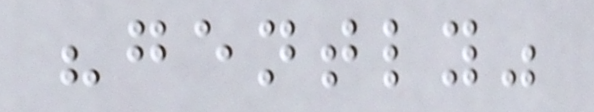"gently"
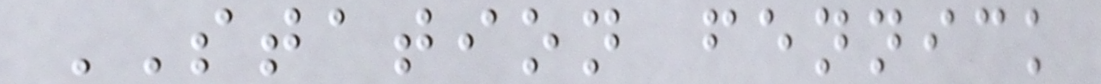STATION fennick
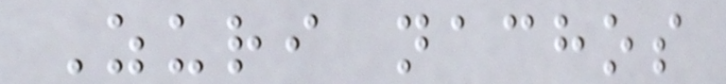Zuri nachos
